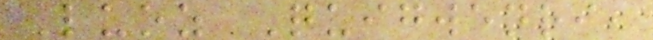Luoz Quigwenri,
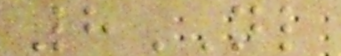8NL
